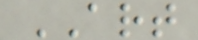ART
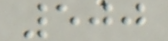500
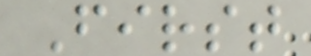First
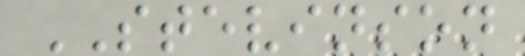STEVINSON
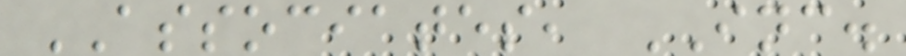ASSOCIATES, INC.
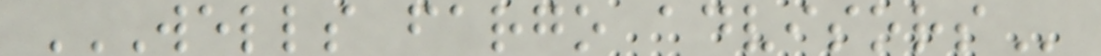WELLS FARGO ADVISORS
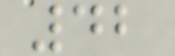42
